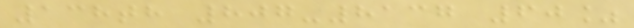138th 807-8137 60%
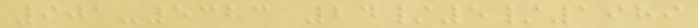901-5323 24/5/1989
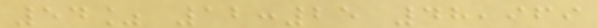54% 12:25 48,969
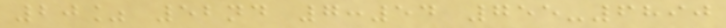20% 52nd 7:54 755-6890
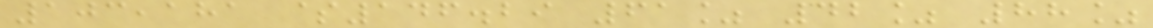103,181 $146.29 61% 42% 88%
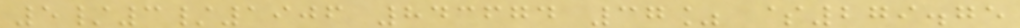5/3/1906 843674 37% $279.75
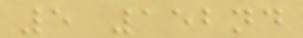5 152nd
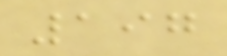197
